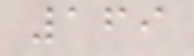169
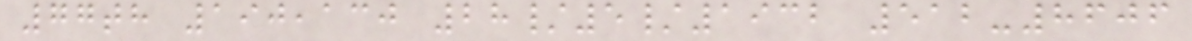77th 190,130 28/5/1932 512-8606
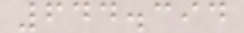644.394
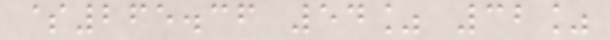$265.36 54% 32%
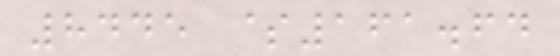8445 $161.64
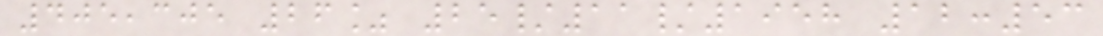405,305 26% 25/11/1958 12:53
